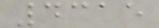4315
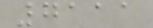7111
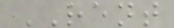RENT
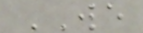WE
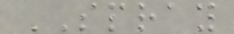SPRAY
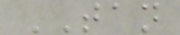TAN
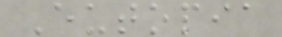Eutopia
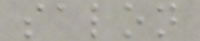salon
